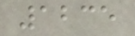1235
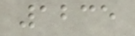1235
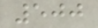500
